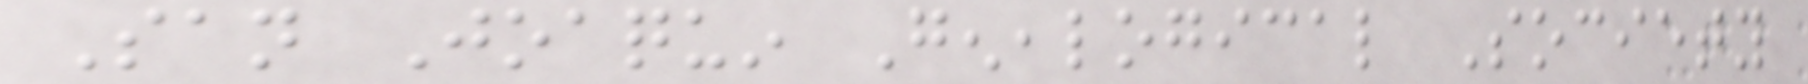San Joaquin Genealogical Society
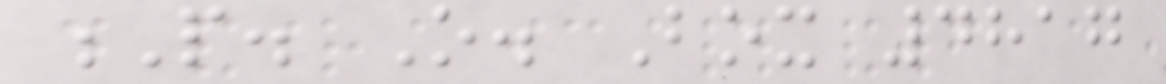P. O. Box 4817
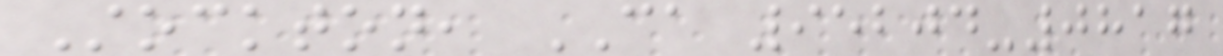Stockton, CA 95204-0817
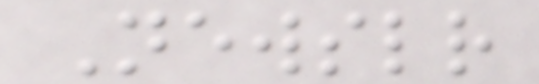Newsletter
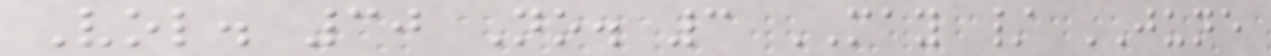Vol. 30 No. 3 MAY / JUNE
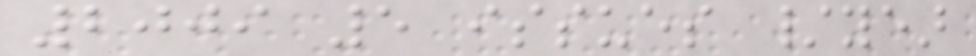2009 5 issues /year
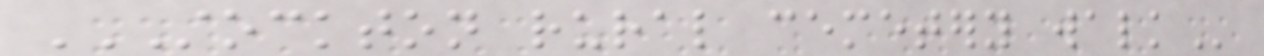STOCKTON RURAL CEMETERY WALK
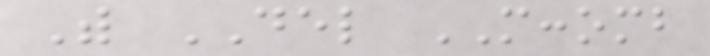With DEL MCCOMB
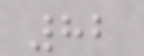82
